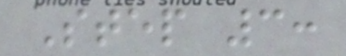Step 3:
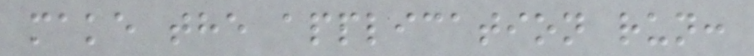make the application run:
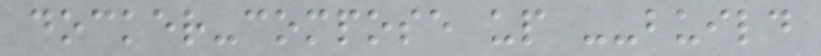docker-compose up --build
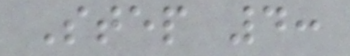Step 4:
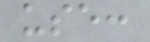use:
